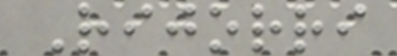Rijorri
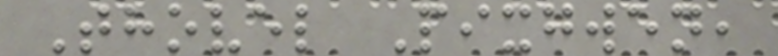Thovel Pixgwen,
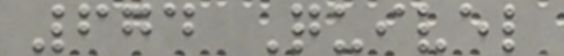674 Quivel
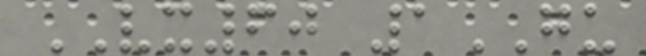VX60 1GU
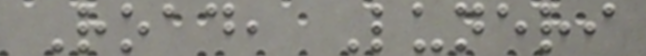Road, Luneri
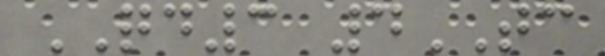QD3 4TC
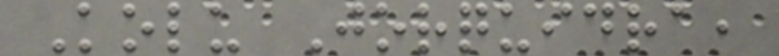Kolu Jorquidra,
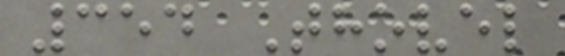354 Thovel
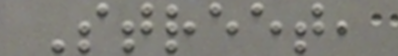Street,
